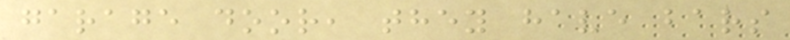garage door, they have bars
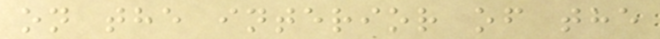on the interior of the
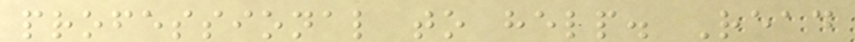professional to help. Read
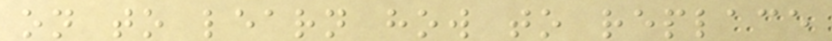on to learn how to replace
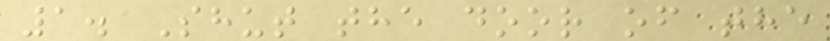1. Shut the door of the
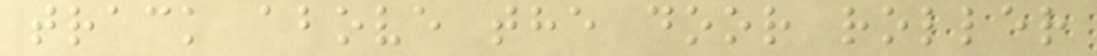track above the door roller
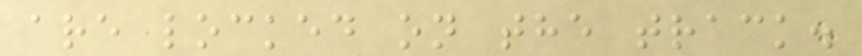are locked on the track.
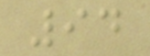94
